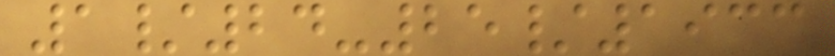1/24-25/1933
